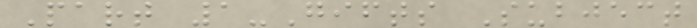Part 1-Gifts Subject
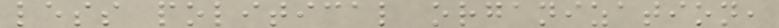less political organization,
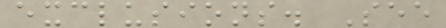exclusions. See
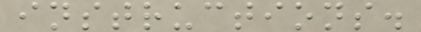instructions.
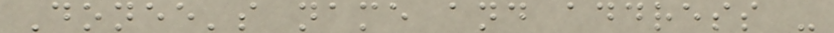Donee's name and address -
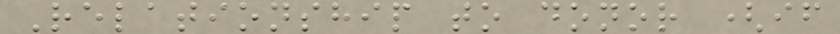Relationship to donor (if
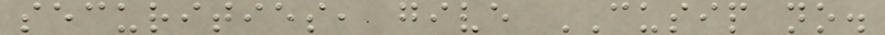securities, give CUSIP no.
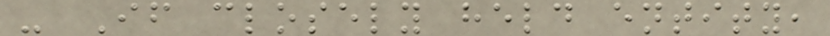- If closely held entity,
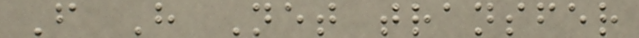F H Net transfer
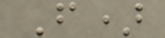F)
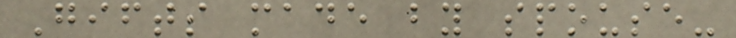Gifts made by spouse-
